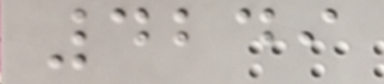4249
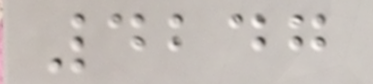4247
